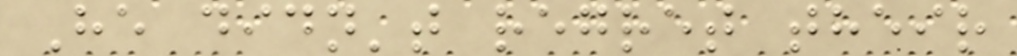He didn't regret their
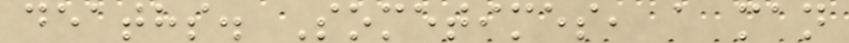deaths. Sometimes, a man
